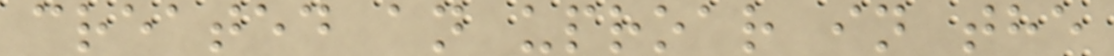created an uproar in the
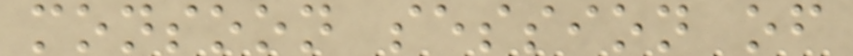monsoon session of
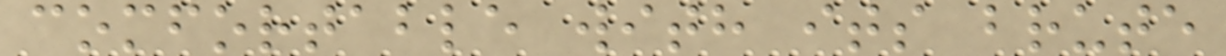comfortable with its brute
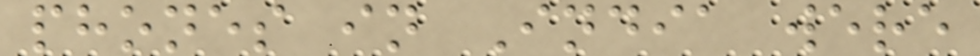phones in India were
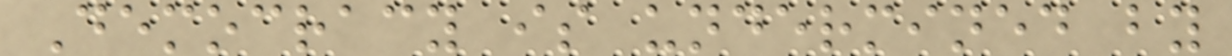Democracy is undermined by
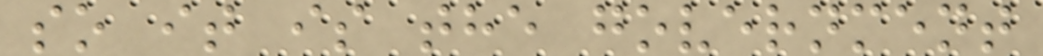so it is the government
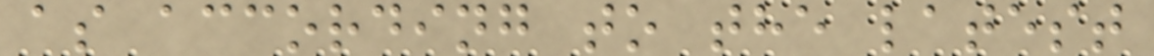as according to the latest
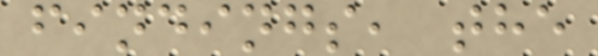findings, the
